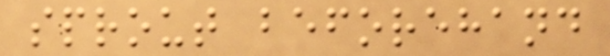sprout beforehand
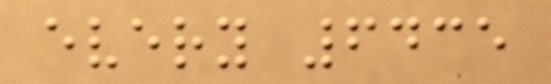every 6435
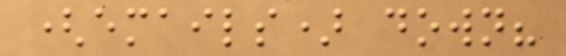(emails) down?
